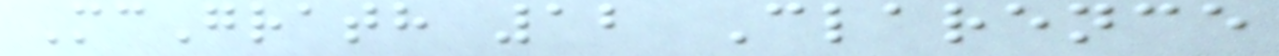McGrath 12 Clarence
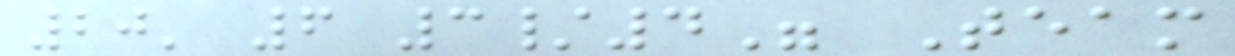20' 6 3/4" Team
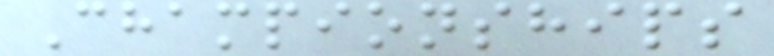Championships
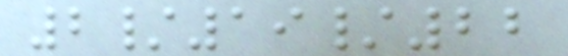2/19/22
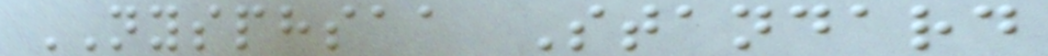NYSPHSAA Standard
